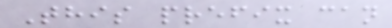This prefix can
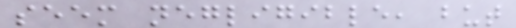seem negligible, but
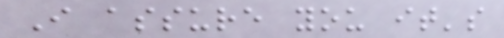I assure you it's
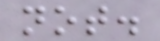not.
